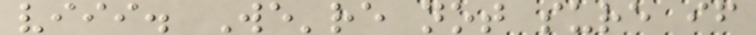viii. We're not sure if
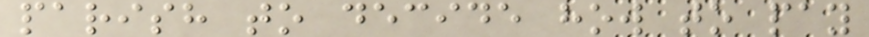parish to decide how to pay
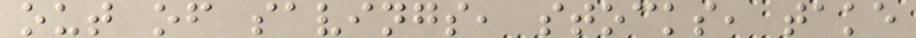out of savings, stocks, take
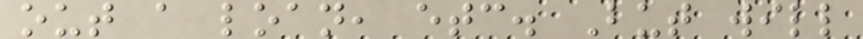out a loan, etc. But will
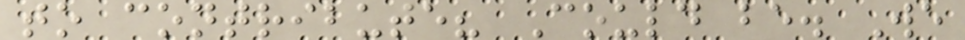to contribute? Could be. We
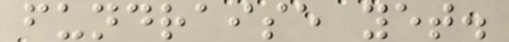fundraise yet.
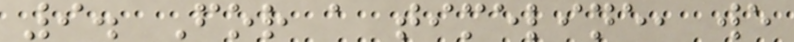9. For a timeline, we
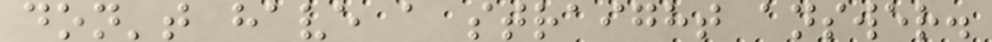don't have a straight answer.
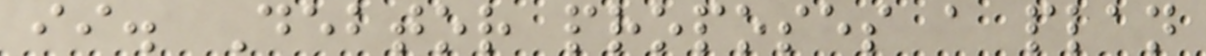ii. Debtor proposes a plan
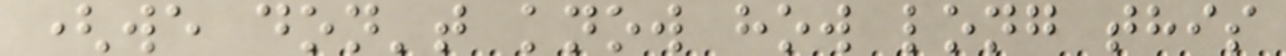(we don't know how long this
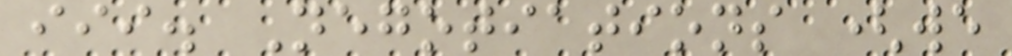iii. Negotiations (we
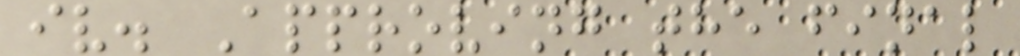iv. Approving the final
